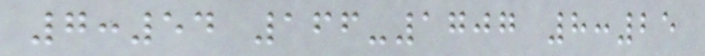7:54 166-1707 8:25
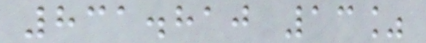831.810 13%
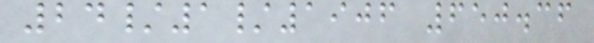24/1/1906 650.36
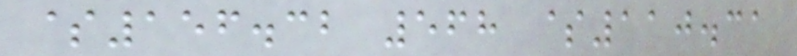$156.32 568 $110.31
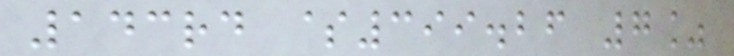143rd $399.26 7%
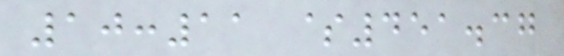10:11 $451.37
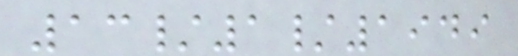13/1/1949
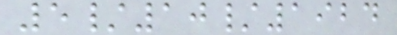5/10/1924
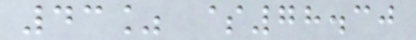43% $78.30
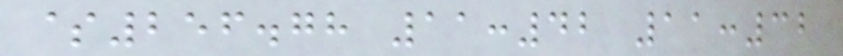$256.78 11:42 11:32
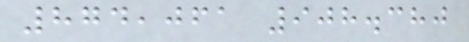874,061 908.380
